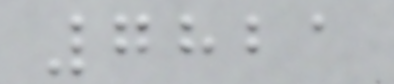7821
